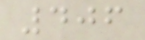406
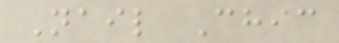Nail Chic
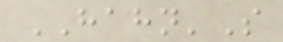HAHN'S
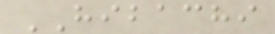HIBACHI
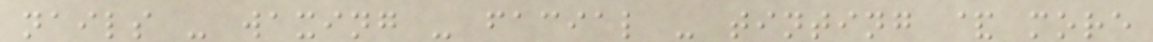nails - waxing - facial - tinting & more
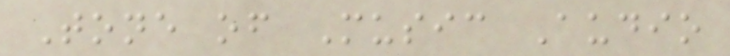Tone of Music Audio
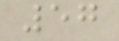57
